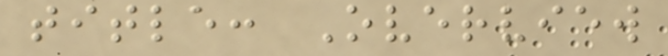title: Overview
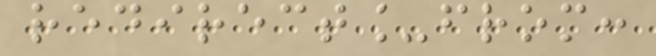redirect_from:
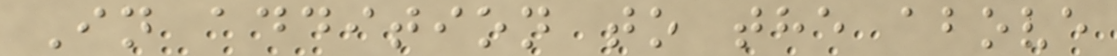In addition to the above
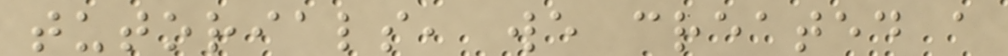tutorials, we created a
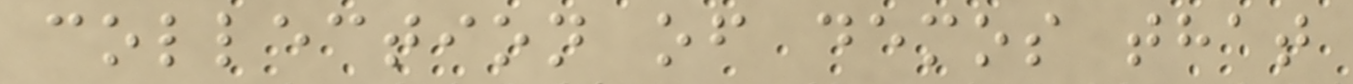collection of demos that
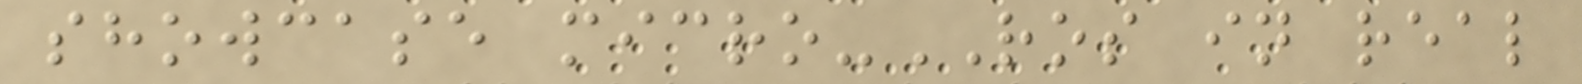showcase micro-ROS in real
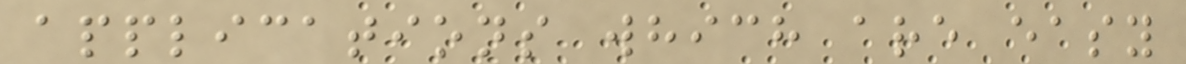applications which are easy
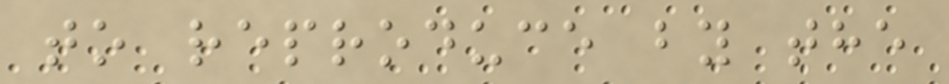to reproduce by the
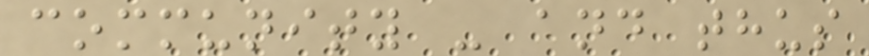community - and thus
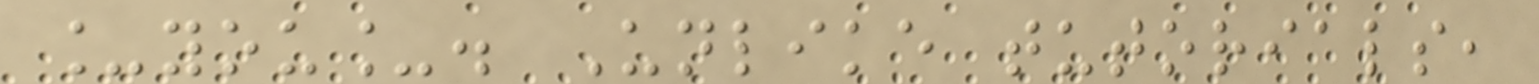_you_. Unlike tutorials,
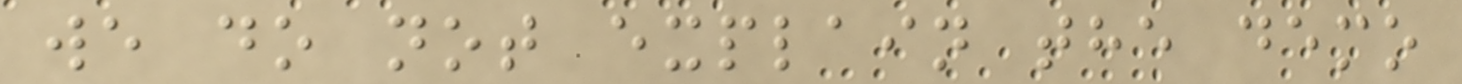we do not explain the demo
